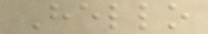Hello
